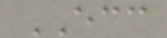ECC
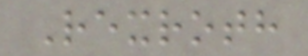Rexroth
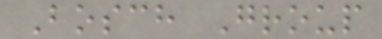Bosch Group
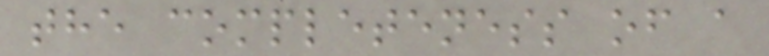the completeness of a
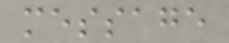message
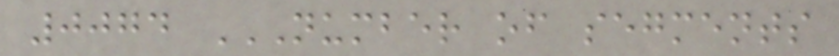0074 NUMBER OF SEGMENTS
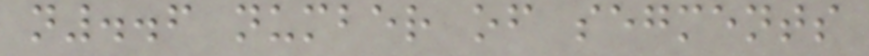n..6 number of segments
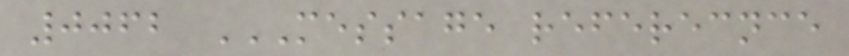0062 MESSAGE REFERECNCE
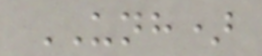UNH)
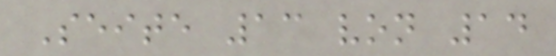Seite 13 von 14
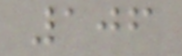106
